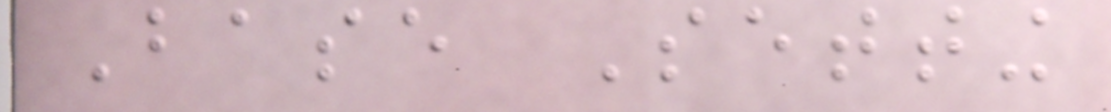Base Setting
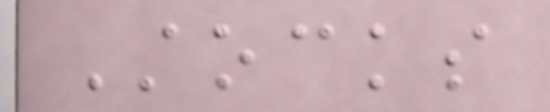Stocks
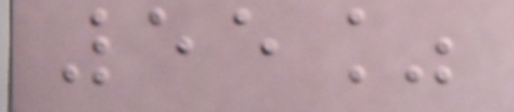55%
